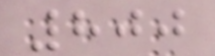800
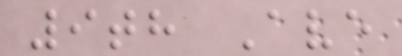9th Ave
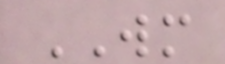WM
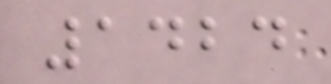1424
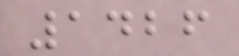1426
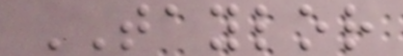TAYLOR
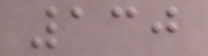130
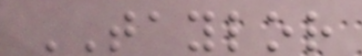TAYLOR
